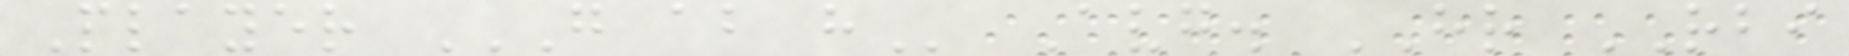Player G AB H Avg. HR RBI
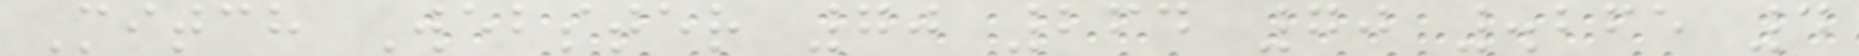Mitch Webster 70 264 70 .265 4
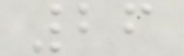26
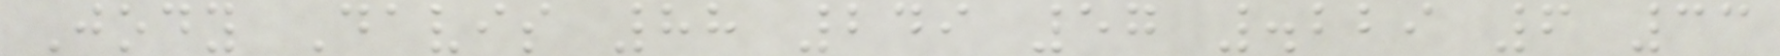Jody Davis 88 249 57 .229 6 33
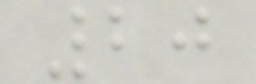20
